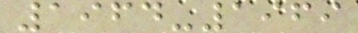1964-1969
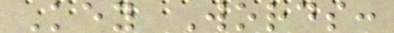Key Words:
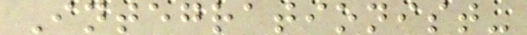Integrationist-
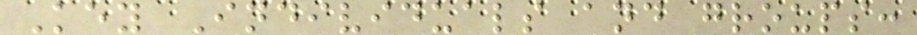Key Individuals and groups:
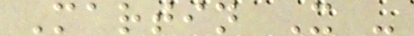Martin X -
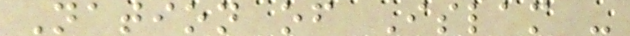Nation of Islam -
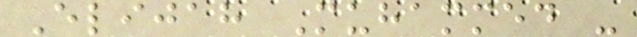Elijah Muhammed -
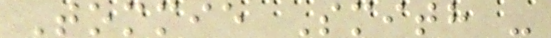Tommie Smith -
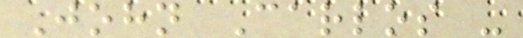John Carlos -
